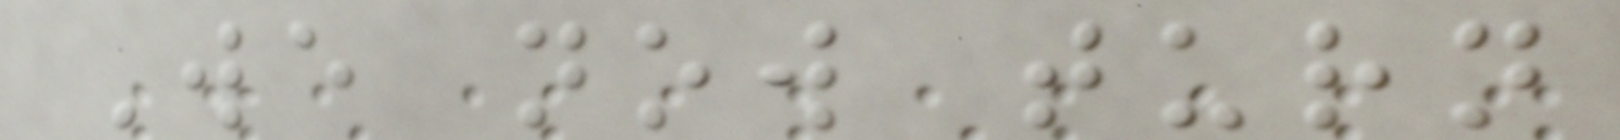We now turn
